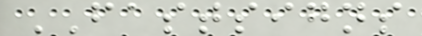FASTSIGNS
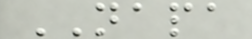NAPA
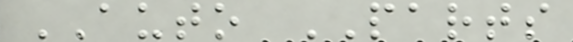AUTO PARTS
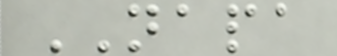NAPA
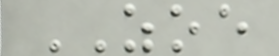ZOE
